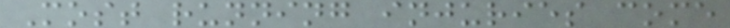Most running injuries come
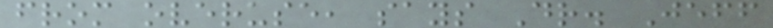from overuse, says Dr. Jeff
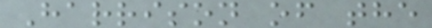Harrison of the
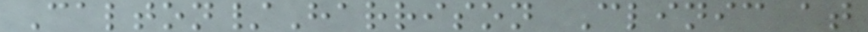Calton/Harrison Clinic at
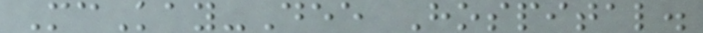McKay-Dee Hospital.
